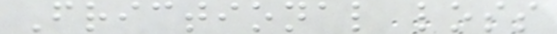Frictional loss
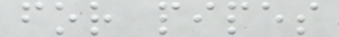for pipes
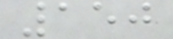150
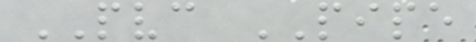PVC PIPE
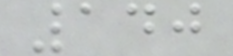140
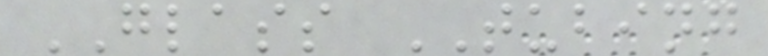GLASS TUBING
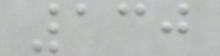130
